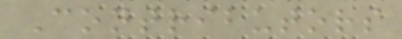Contributors
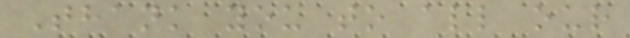Thank you to all our
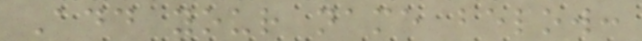Add your name below:
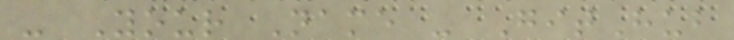- Your Name - GitHub
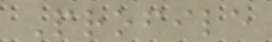Profile
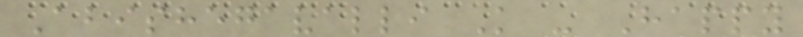Abishegavalli K - Happy
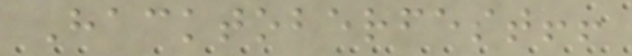Hacktoberfest!!
